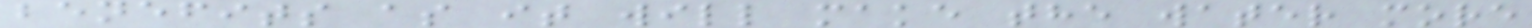benefits as it will make the water more
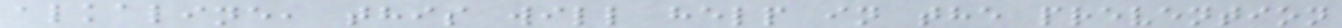alkaline, this will help in the prevention
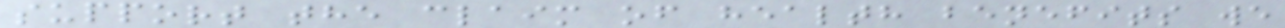support the claim of health benefits we
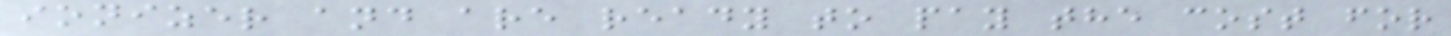ionizer and are ready to pay the cost for
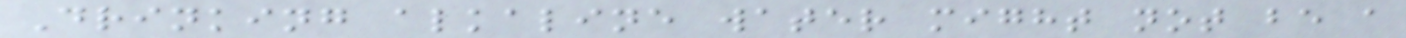Drinking alkaline water might not be a
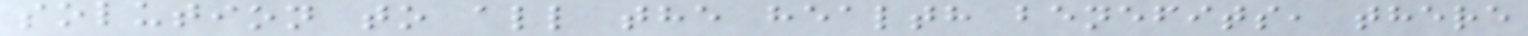solution to all the health benefits, there
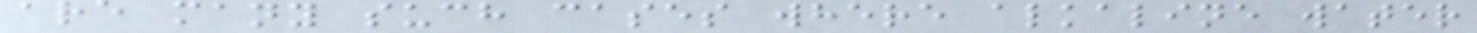are many such cases where alkaline water
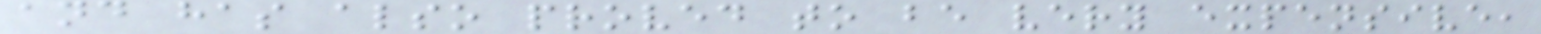and has also proved to be very expensive,
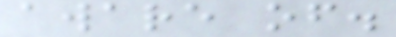aware of.
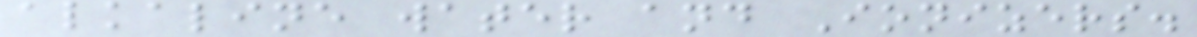alkaline water and Ionizers.
